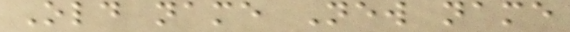Old name New name
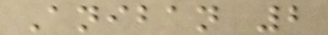Aniban 2
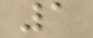1
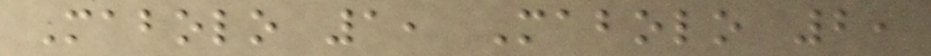Mabolo 1, Mabolo 2,
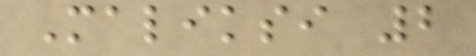Maliksi 2
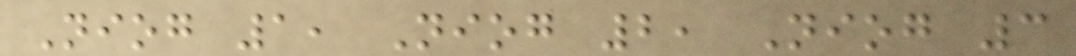Niog 1, Niog 2, Niog 3
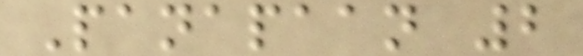Panapaan 2
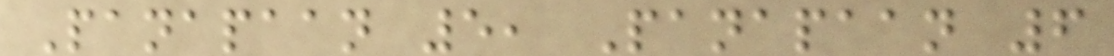Panapaan 5, Panapaan 6
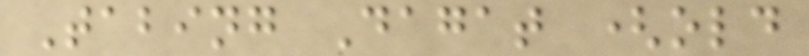Tabing Dagat (old
